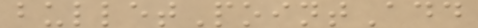bulletPointAdd
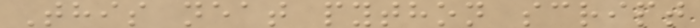This neat python script
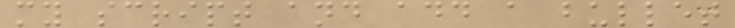my script and add a bullet
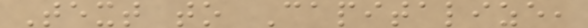Text to Capitalize,
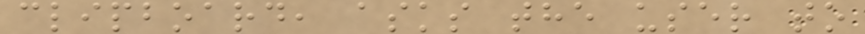clipboard, asks the user to
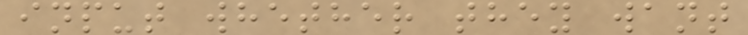input whether they want
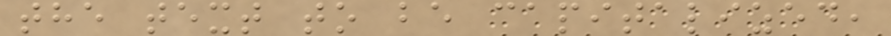the text to be capitalized,
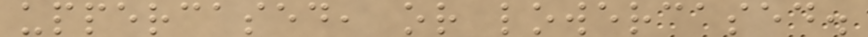uppercased, or lowercased.
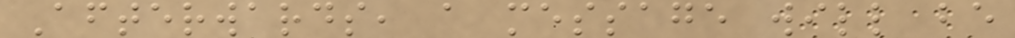Afterwards, a message will be
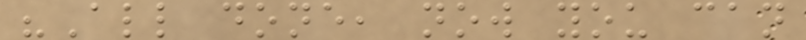"All done, now you can
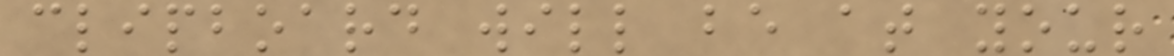clipboard will be at your
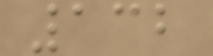132
